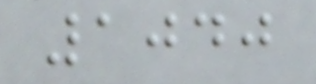1040
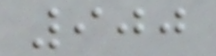900
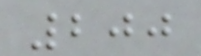200
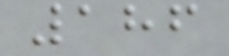186
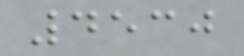4530
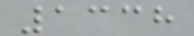1338
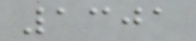1301
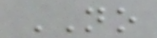NO
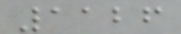1126
